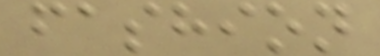fashion
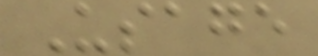Usage
